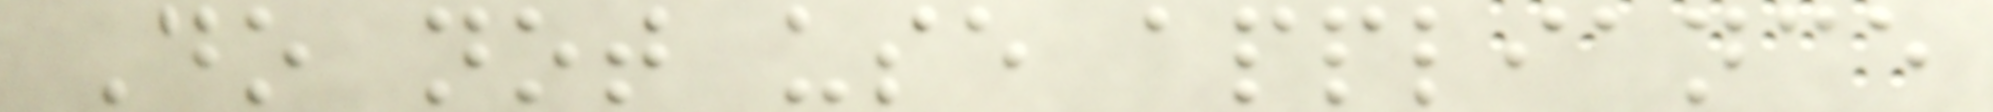Do not use appliance
